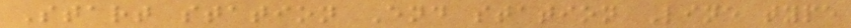Start station End station Line type
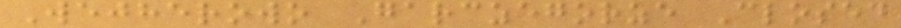Wejherowo Garczegorze Closed
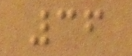36
